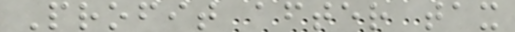Profit after tax
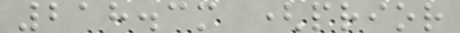218.3m (prior
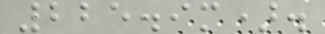225.9m).
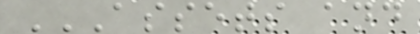ASSETS AND
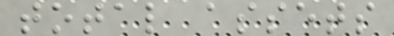total assets
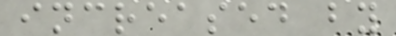increased by
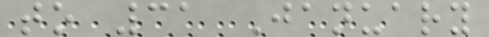to 31 January
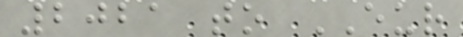2021 to EUR
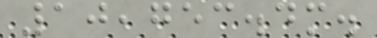10,753.4m.
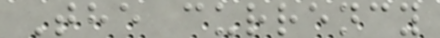The currency
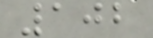102
